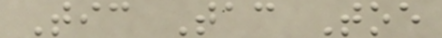Tic Tac Toe
